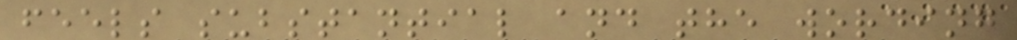feels substantial and the wording
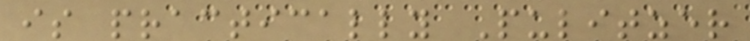is practically Pulitzer
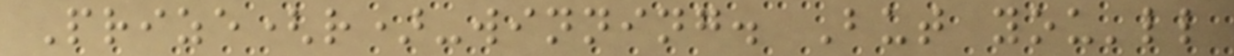Prize(r)-winning. But you'll
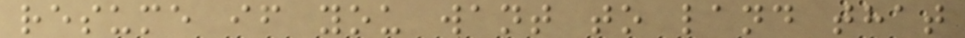resume if you want to land that
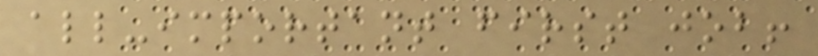all-important first job!
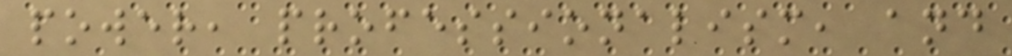power, professionalism, and
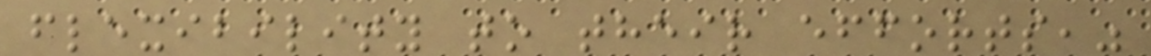flexibility to their efforts,"
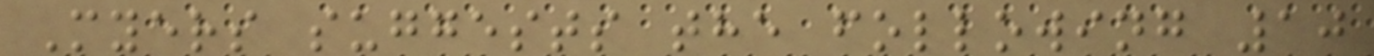Myers suggests the following 10
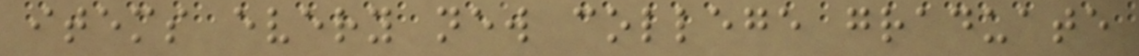items every new college graduate
